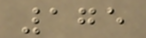175
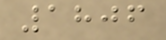1806
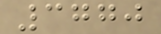3770
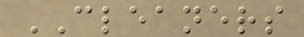CLEANERS
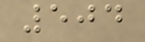504
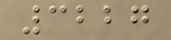3227
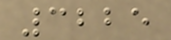3225
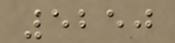5250
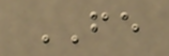FE
